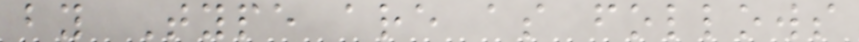by Type are as follows
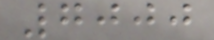7000
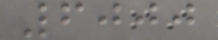6000
